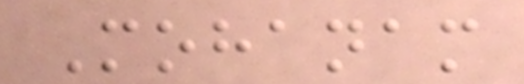Mohanam
